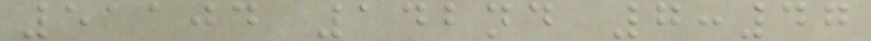51104 142nd 7:47
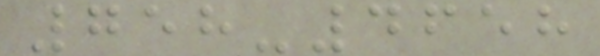758-4658
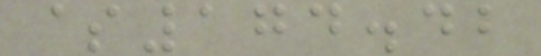$174.42
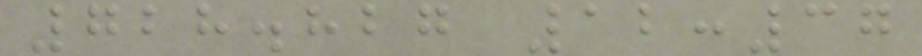728.827 12:37
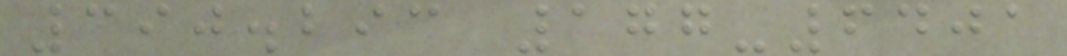390.293 177-6401
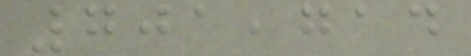701,714
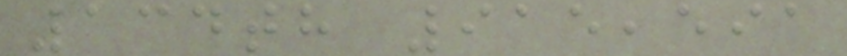134th 915,591
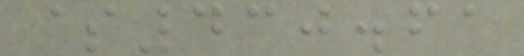$430.61
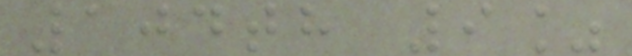104th 9%
